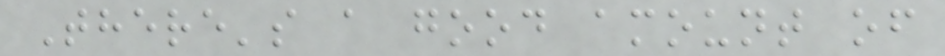There's a good amount of
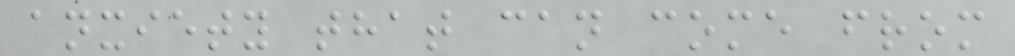anxiety that can come from
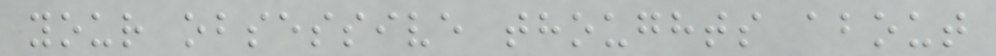your obsessive thoughts about
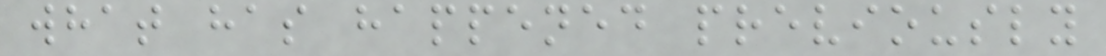what has happened previously
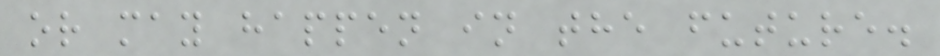or may happen in the future.
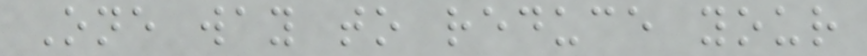One way to reduce your
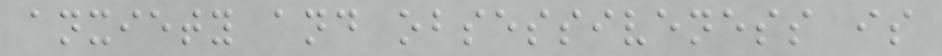anxiety and obsessiveness is
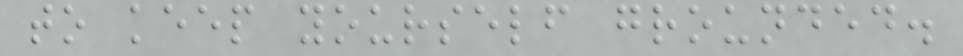to keep yourself grounded.
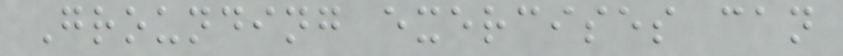Grounding exercises can
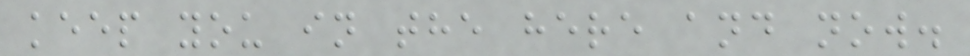keep you in the here and now.
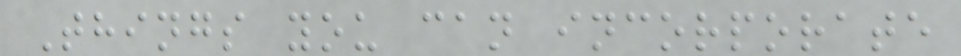Things you can incorporate
